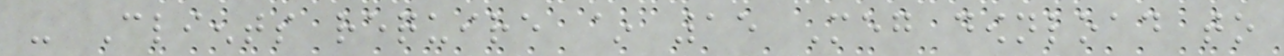- Clients require ~ 15 Meg download to
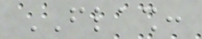FLASH:
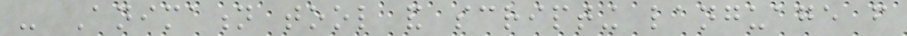- Animation tool and scripting language from
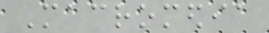Macromedia
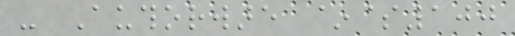- Authorware ~$100
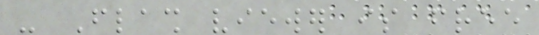- Flash viewer is free
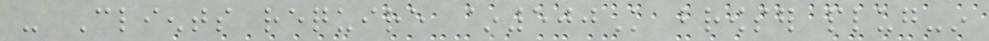- Clients require ~500K browser plug-in
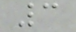3
